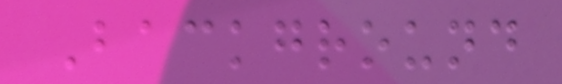Background
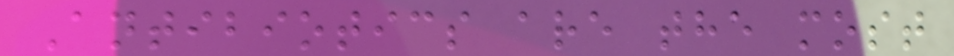Antibiotics are the most
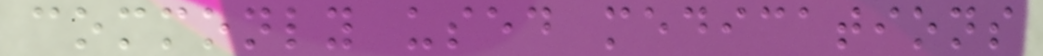commonly used medications
